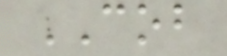COB
